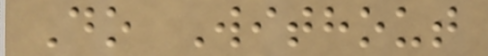Do Without
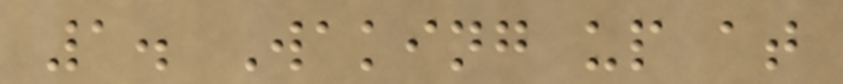1. Waking up at
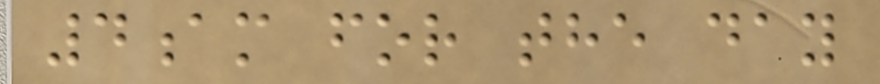4am for the day
